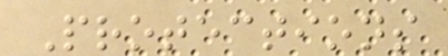Protections
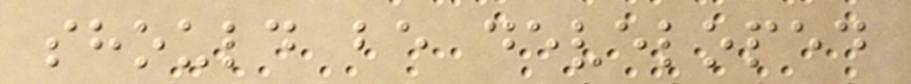should be developed
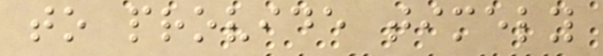to provide timely
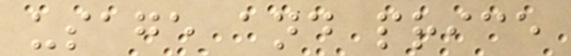usage and price
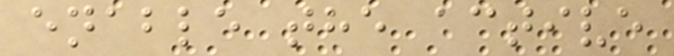enable the active
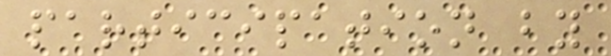participation by
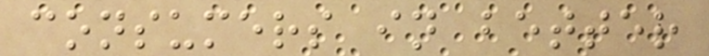consumers in better
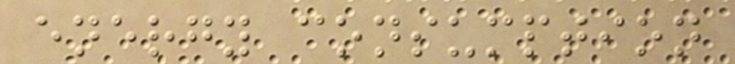energy consumption
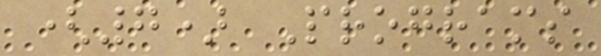(7) Programs
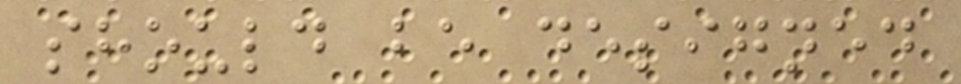should be designed
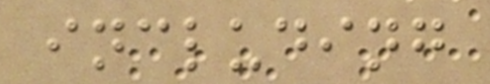including
